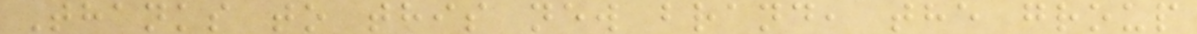Thanks to this new brand, the group
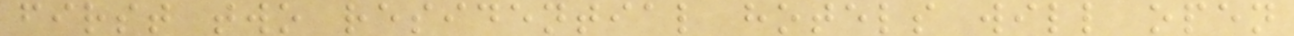first two residential hotels will open
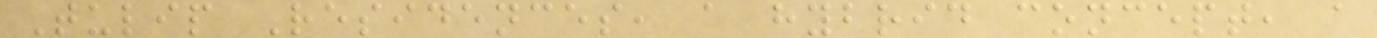Tulip Residences, a hybrid concept, a
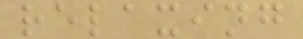relaxing
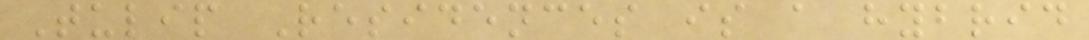Tulip Residences is a hybrid
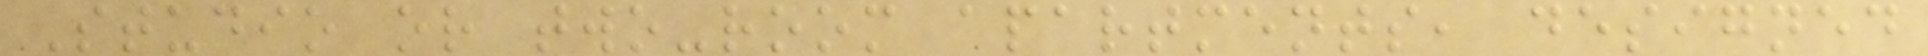Studio or two-room apartments, designed
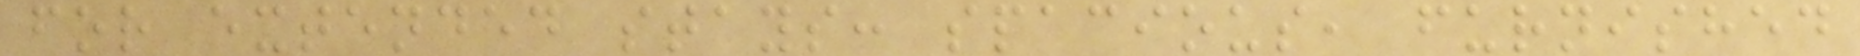for extended stays: spacious, furnished
